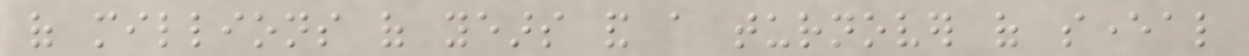of millions of years and a turnover of several
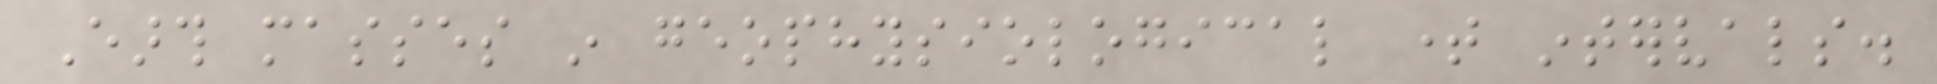Earth masses in geophysiological time intervals.
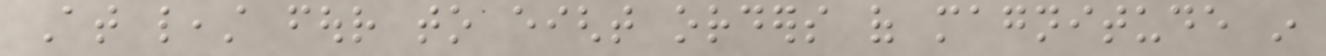At least four to eight orders of magnitude in
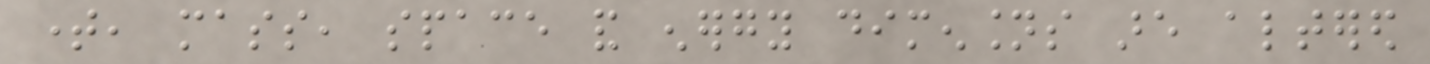time, mass, space and energy dimensions are altered
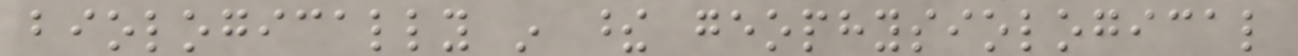biologically in these geophysiological
